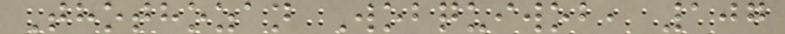Thothozan Wobquiwob, 107
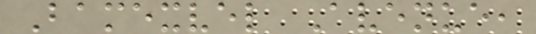Bamexvel Avenue,
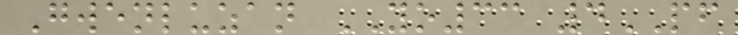Gwenluzan YO33 4PF
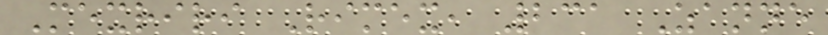Mexriri Rimex, 231 Zanne
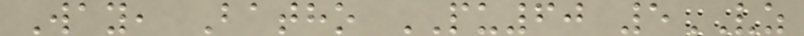Way, Batho PU60 5VZ
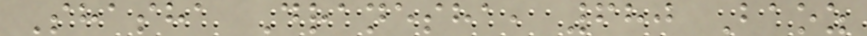Shasha Dranesha, 680 Baoz
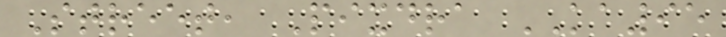Street, Pixdra KA95
